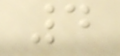4
